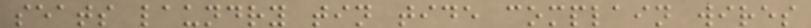seats laundry tin tide complain wires
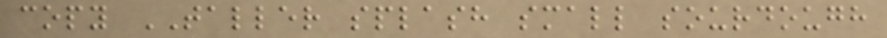copy TALLER splash small sourdough
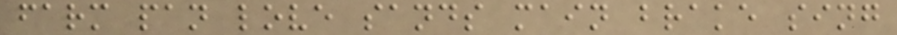farm pan love sands main brake sing
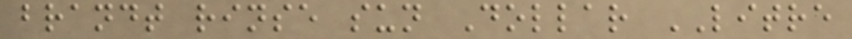brandt rinse sun Dollar LITRE
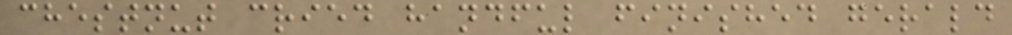chestnut cried handful finished gerald
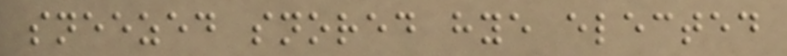sneezed snored hye elected
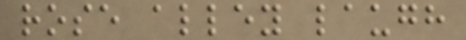rose alley laugh
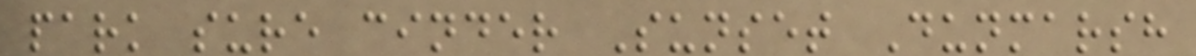park sure cinder Sunset Dunmarsh
